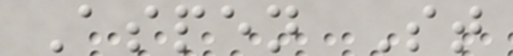Aspen St
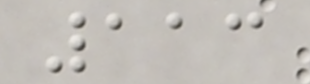113
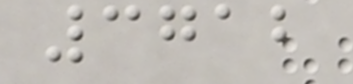3712
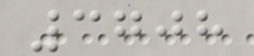3708
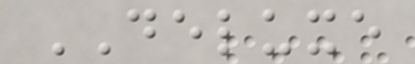DELUXE
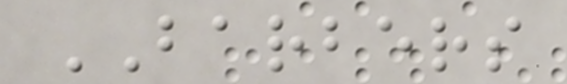BARBERS
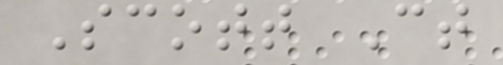Scott Ct
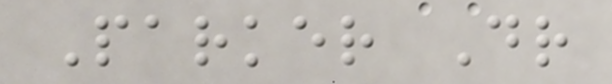Parker Dr
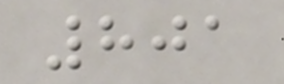801
